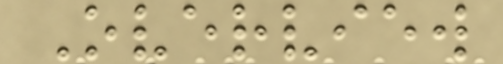Overview
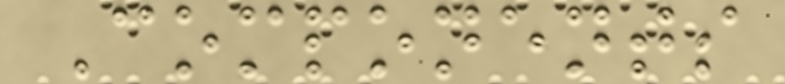Components
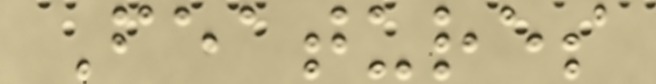Features
